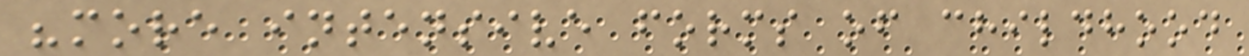"more intensive forms of childhood
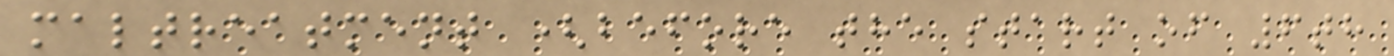maltreatment (before the start of 6th
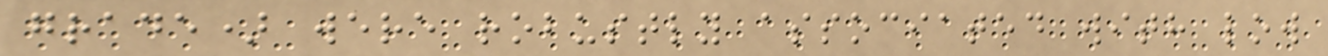grade) were robustly associated with low
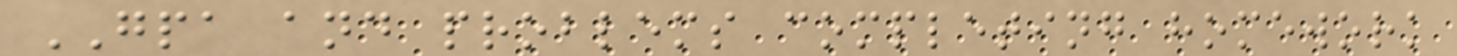GPA and problems completing homework
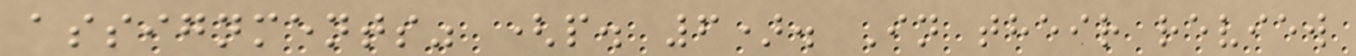assignments" (p. 6). In their review
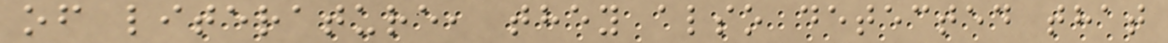of literature, they also detected that
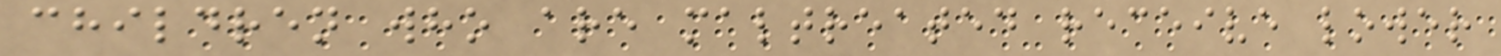children who are maltreated receive lower
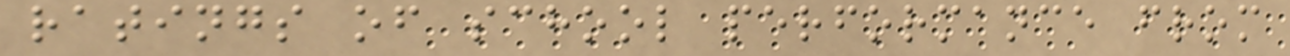ratings of school performance from
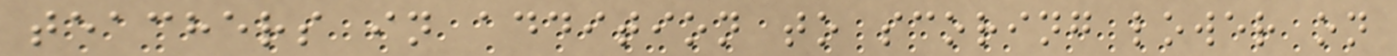teachers in addition to scoring lower on
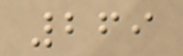269
